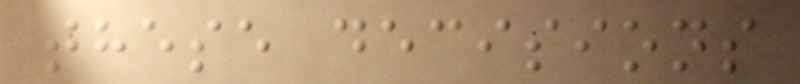these decisions
